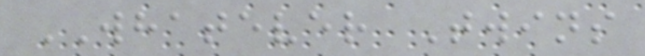WHATEVER Twins
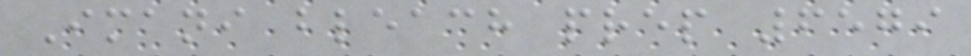Imani bleach prep 6579
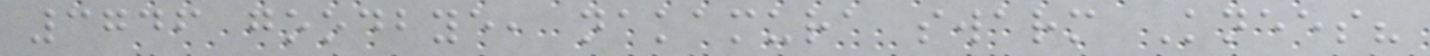3746 goodbye, nakamura swarm Knees?
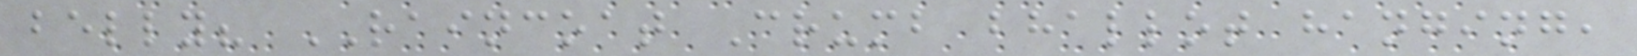belly? RAINCOAT Crumb bhallot hanging,
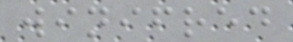winifred
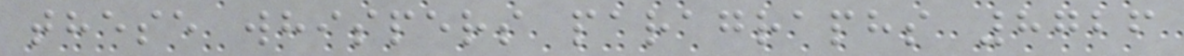these whispers paragraphs 8726
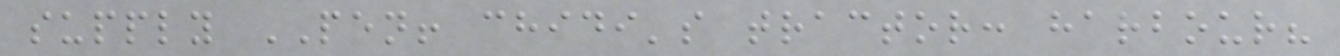supply PEN! chidi's tractor: harbour?
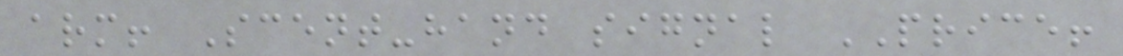arm! Scent-hand signal PRICE!
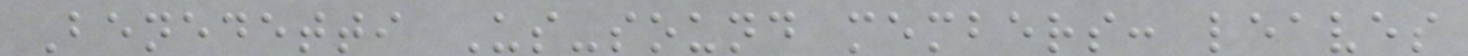Benedetti Us-sound members: leaves
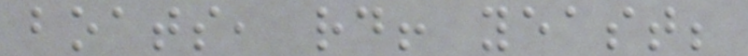boats, rd! yeast;
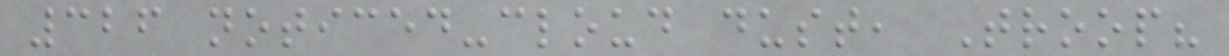326 noticed-cloud dust, Troop?
